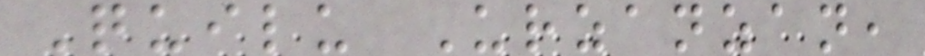Quilu Urzanzan,
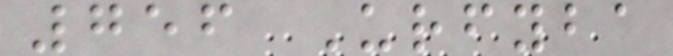756 Urfyba
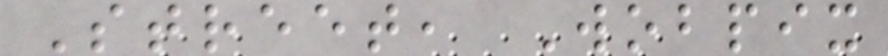Street, Wobpix
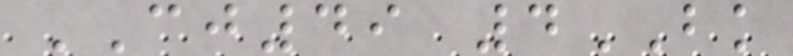CJ49 4BK
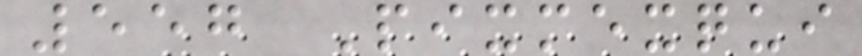557 Pixmexqui
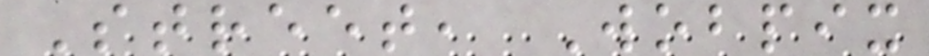Street, Wobpix
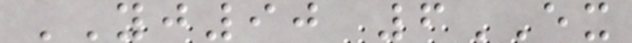YJ90 6EX
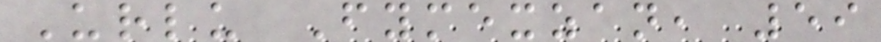Urlu Fymexzan, 59
